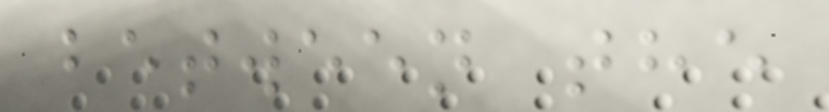between the
